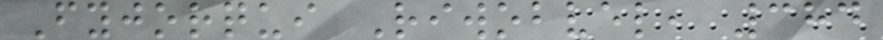Fyjorqui Riwobvel, 384
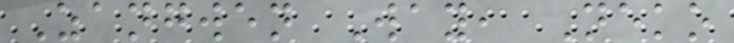Zangwen Way, Neko
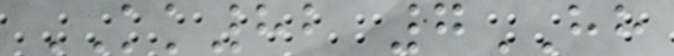KK82 7HH
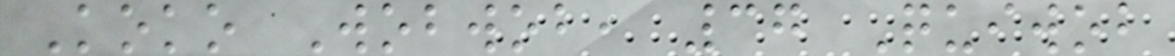Koko Wobwob, 37 Quiwob
